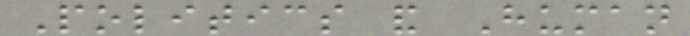Politics and Human
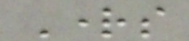Rights
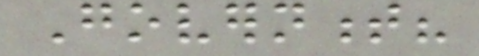Government?
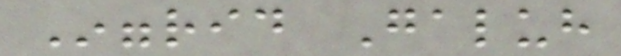Inggrid Galuh
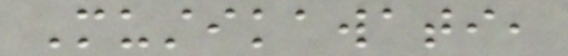Mustikawati,
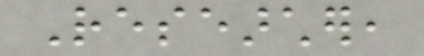Researcher,
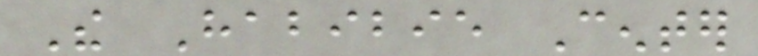The Habibie Center
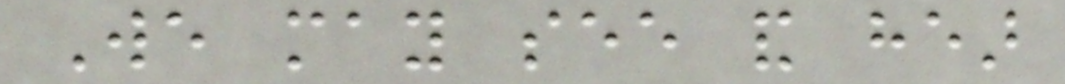We may see and hear
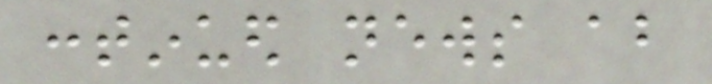continued news about
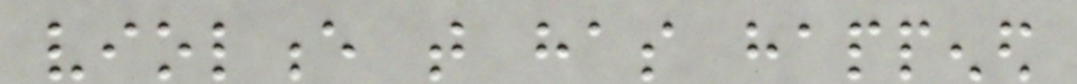violence that has happened
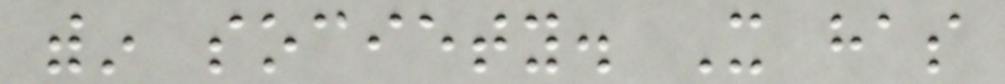within society. It has
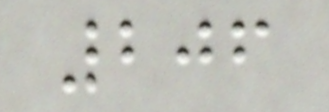206
